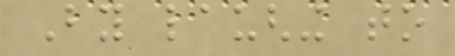By laughing to
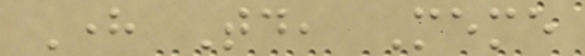Here Today, Meme
